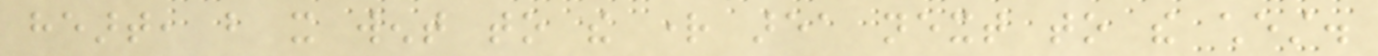heart, but it went to the right area next to the chest.
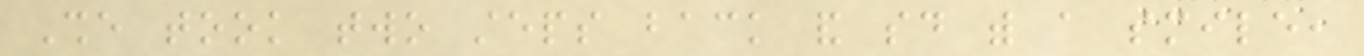She took two steps back and said with a smile,
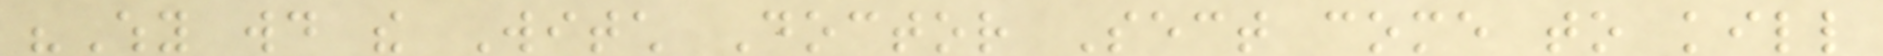"Why would the Witch Doctor Sect come to kill
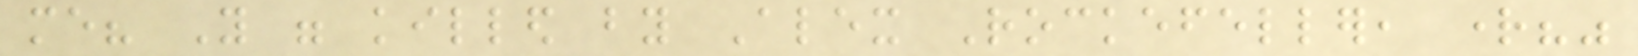me? You were killed by Alex Rockefeller, right?"
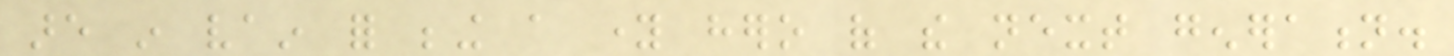are in vain for being a young hero of the next generation.
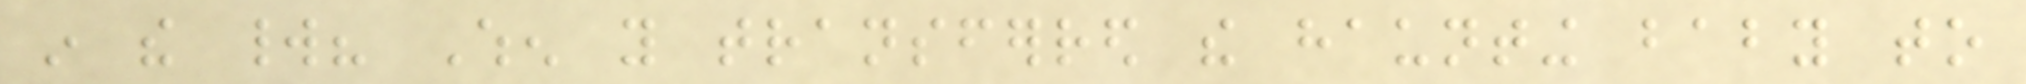in the world? When you transferred the haunting baby to
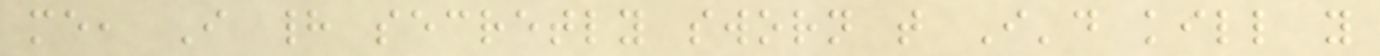me, I had secretly sworn that I'd kill you
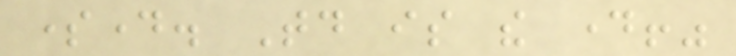someday. Today is the day!"
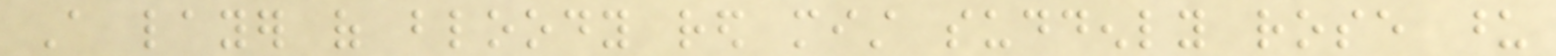A layer of bloody red mist suddenly rose upon
